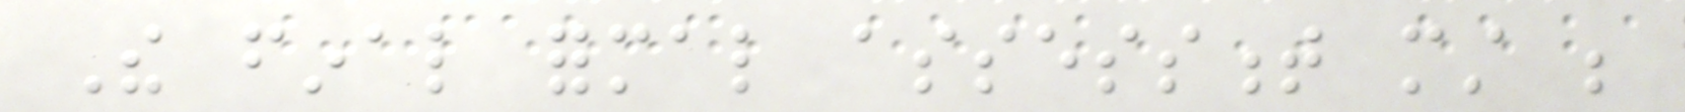The final formal assessment must be
